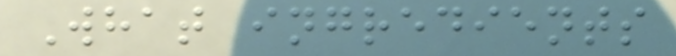What ingredients
